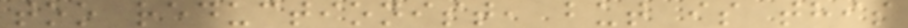too reductionist, but is this
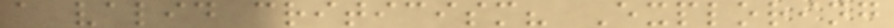a valid criticism? Exploring
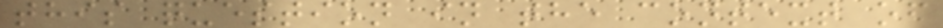this question in the context of
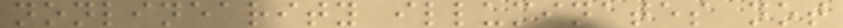nonlinearity illuminates not
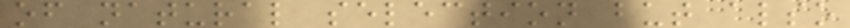of natural selection but also
